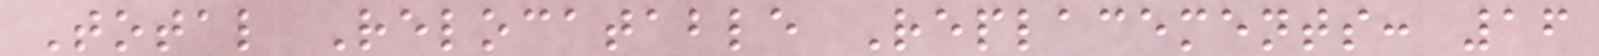Total Relocatable Replacements: 16
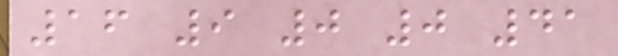16 9 0 0 41
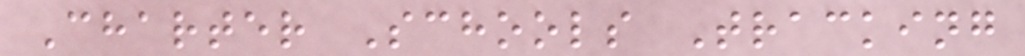Charter Schools Tracking
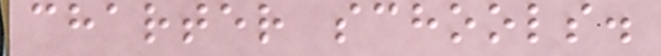charter schools.
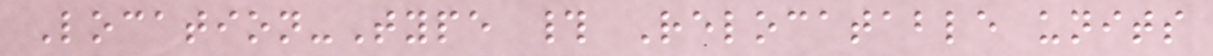Location-Type # Relocatable units
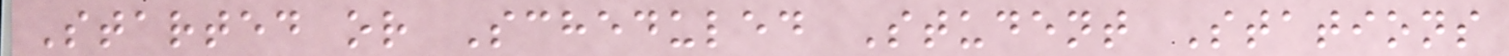Started or Scheduled Student Stations
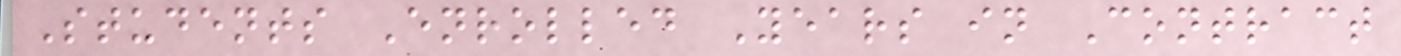Students Enrolled Years in Contract
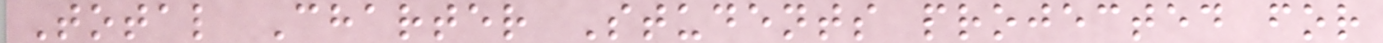Total Charter Students projected for
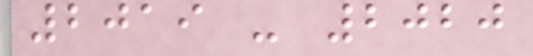2019 - 2020
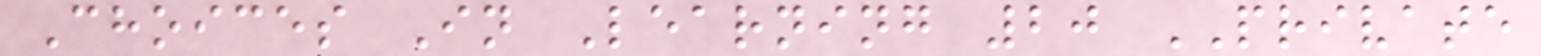Choices In Learning 20 PRIVATE
